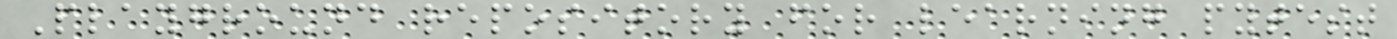Playground repository for learning pytest
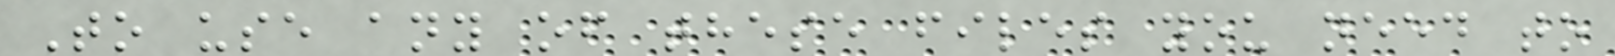To use any of these files you need to
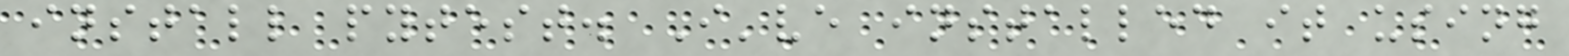install pytest. I've installed it using
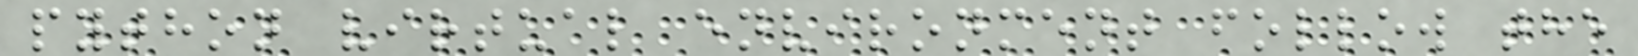python virtual environment follow the
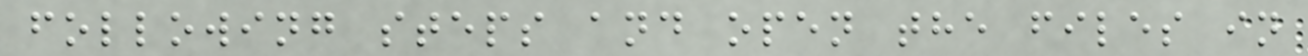following steps and open the files in
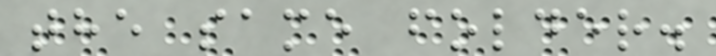the same folder.
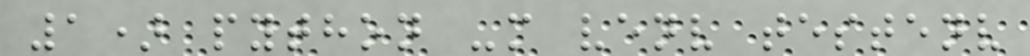1) python -m venv testenv
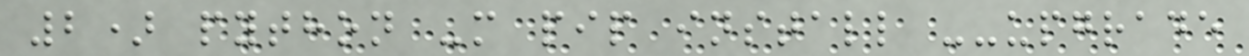2) python -m pip install --upgrade
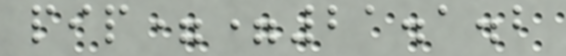pip==21.1.2
